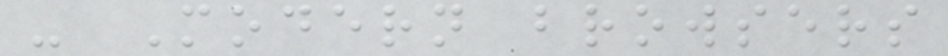- Modern browsers
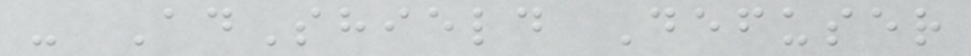- AdShield Defuser
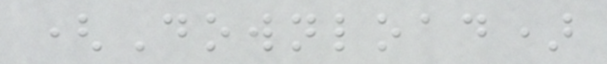(Download)
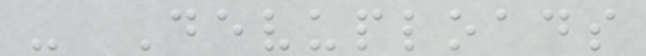- Devuploads
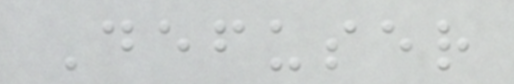Defuser
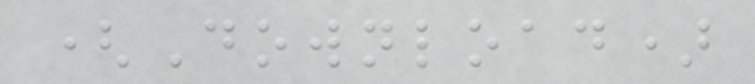(Download)
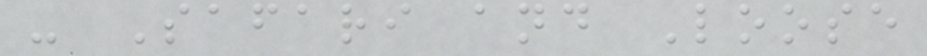- Safari and Loose
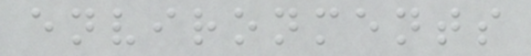environments
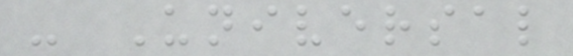- Universal
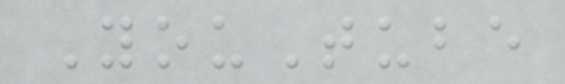YouTube
